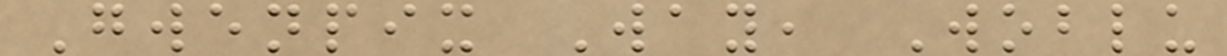Gwenpix Way, Woblu
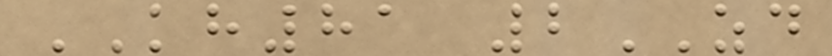KH81 2ZD
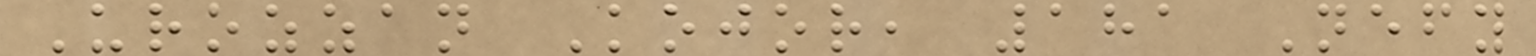Urozzan Kojor, 181 Nefy
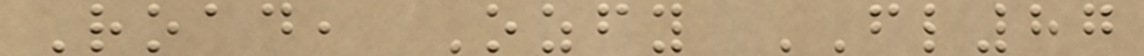Road, Ozfy FL87
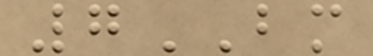7BM
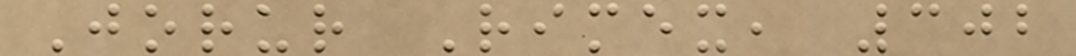Jorur Rimex, 302
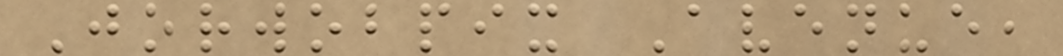Jorwobpix Avenue,
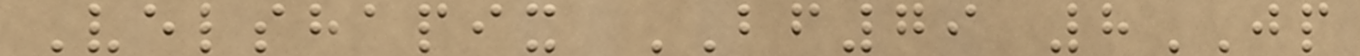Velshapix BF79 8JP
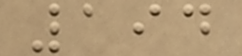194
